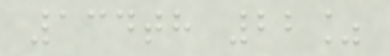134th 22%
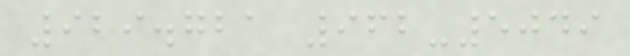929.721 962-5049
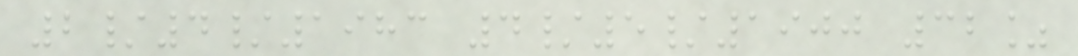2/4/1983 4/5/1900 32%
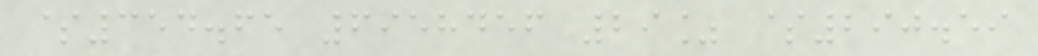$354.65 6958456 29% $290.59
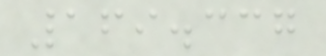169.337
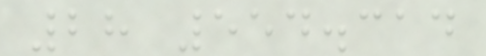28 554.314
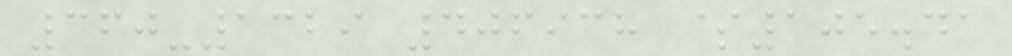360-1329 406938 $105.41
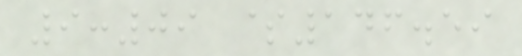9:09 $146.59
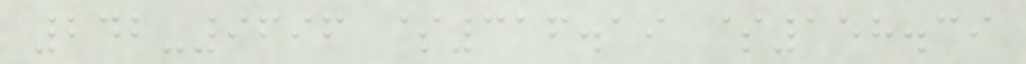242-9696 $316.19 $158.39
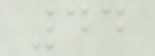44
